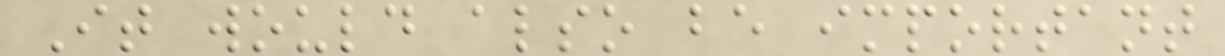It would also be important
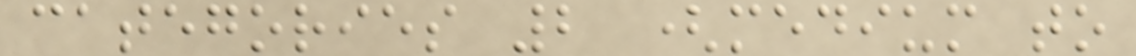categories 2 (medium to
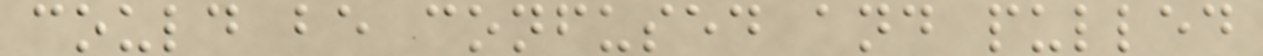could be confused and pulled
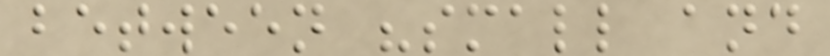between "small and
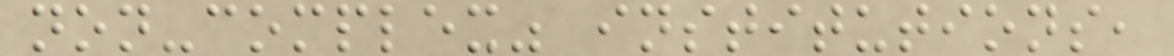non-complex" institutions,
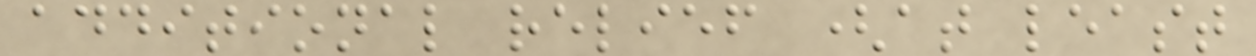additional relief (at least
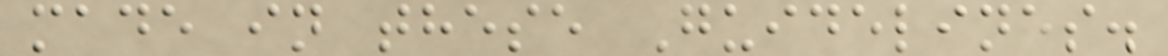made in these Guidelines.
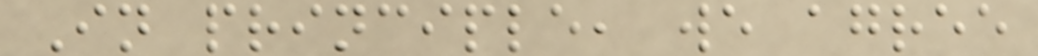In principle, we agree
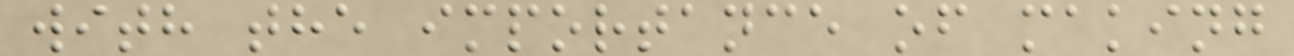with the importance of making
